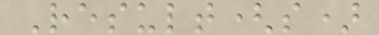Result(s)
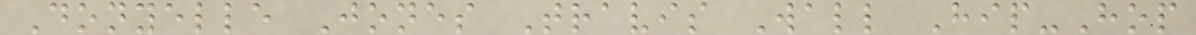Donyelle Jones Travis Wall Hip-Hop
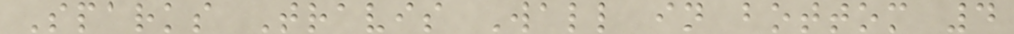Sparks Travis Wall in bottom 4
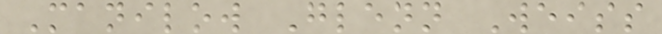Manilow Glenn Weiss
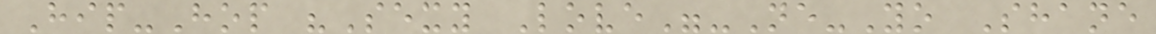Hip-Hop "Sexy Love"-Ne-Yo Shane
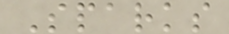Sparks
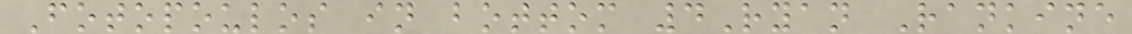Fotopoulos in bottom 4Ryan Rankine
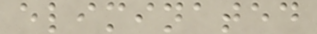eliminated
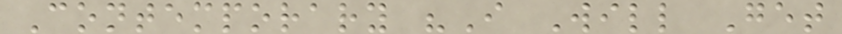Contemporary "I Will Get
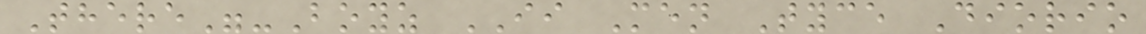There"-Boyz II Men Tyce Diorio
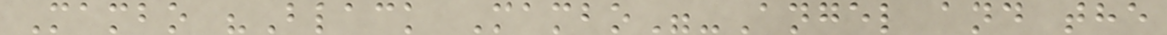Mambo "Black Mambo"-Angel and the
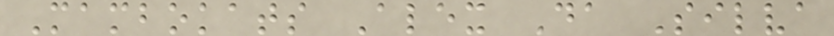Mambokats Alex Da Silva
